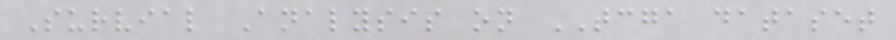Survial Analysis on TCGA dataset
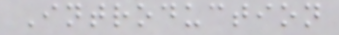Introduction
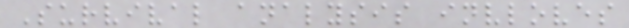Survival analysis invloves
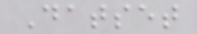Datset
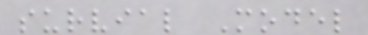survial Model
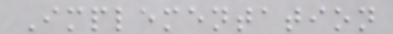Implementation
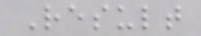Result
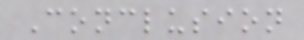Conclusion
